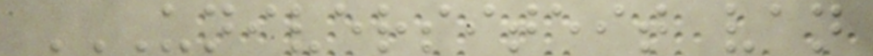UNIVERSITEIT VAN
